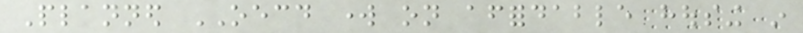Planned OECD work on affordable housing in
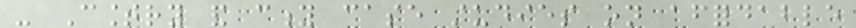- Country and city case studies on affordable
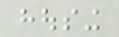housing
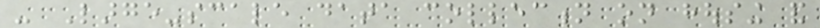- Large-scale data collection on housing and
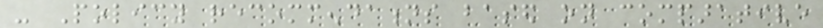- Policy recommendations based on comparative
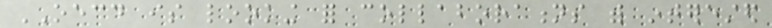OECD is looking for collaborations with interested
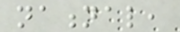national,
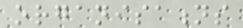organisations
